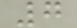7
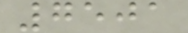7501
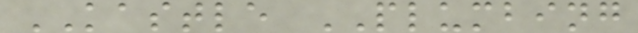KASTLE PLUMBING
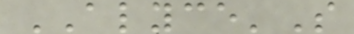ALYCE'S
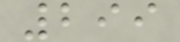299
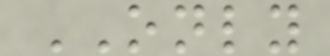ONLY
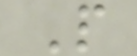P
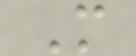M
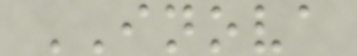INOVA
